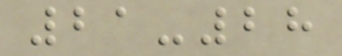21-28
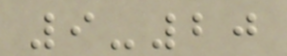9-20
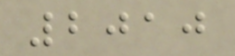2010
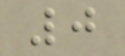0
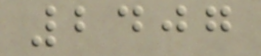2407
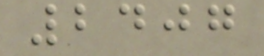2407
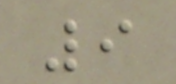9
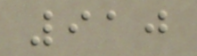910
